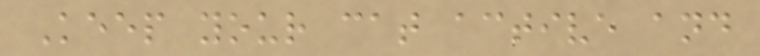Keep your cat active and
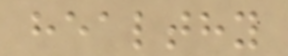healthy
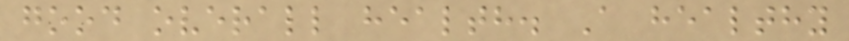good overall health. A healthy
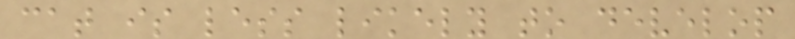cat is less likely to develop
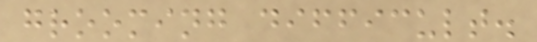grooming difficult.
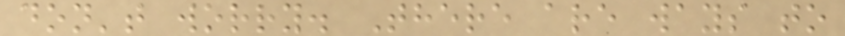don't worry. There are ways to
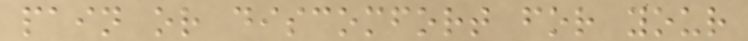pain or discomfort for your
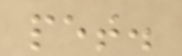pet.
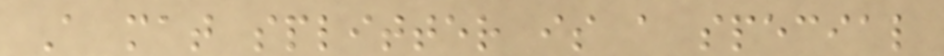A mat splitter is a special
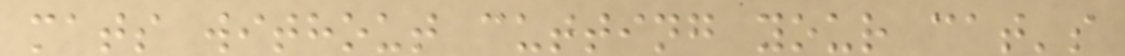mats without cutting your cat's
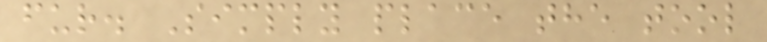fur. Simply place the tool
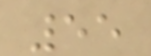55
